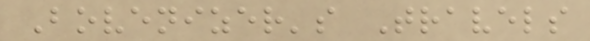Bovenizer's Travels
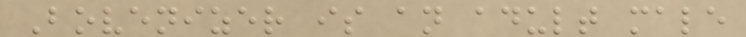Bovenizer is an adult male
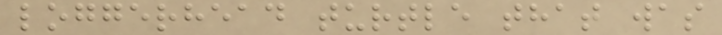loggerhead turtle that was
